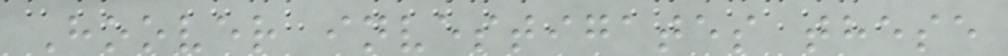Hoover investigates these
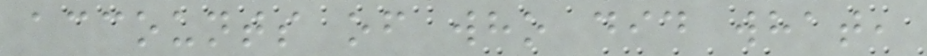accounts of who did what,
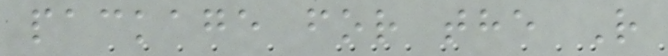package for the R
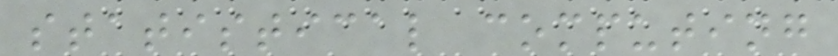statistical computing
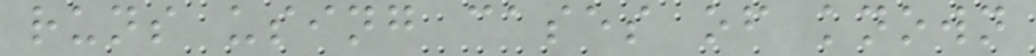runs using cases of known
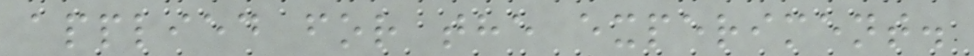applied for the experiment.
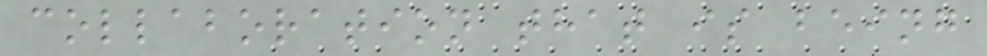collaboration that is being
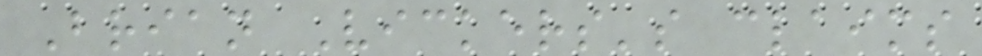Brian Vickers's claims
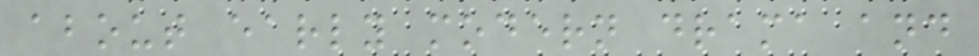about early modern drama and
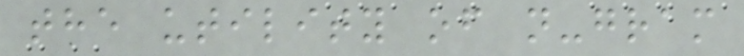the utility of n-gram
